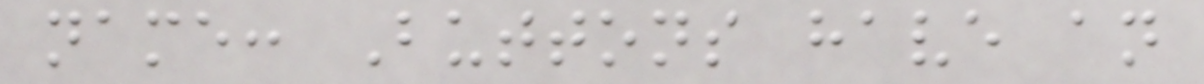name: Buttons have an
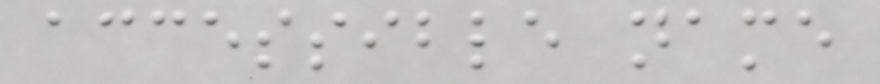accessible name
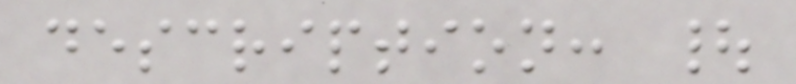description: |
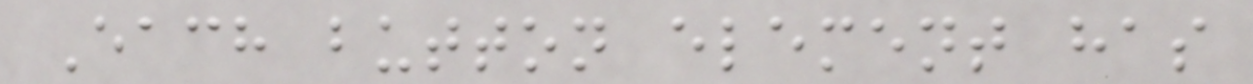Each button element has
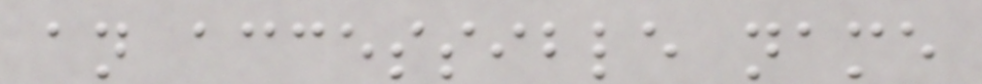an accessible name
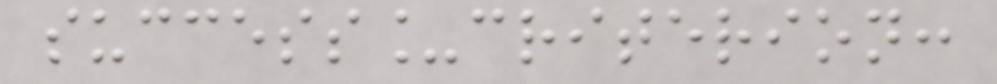success_criterion:
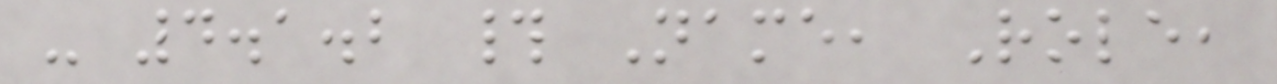- 4.1.2 # Name, Role,
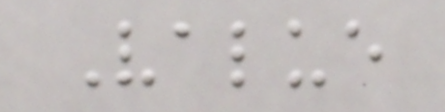Value
